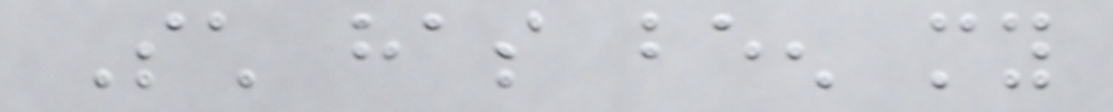Such has been my
